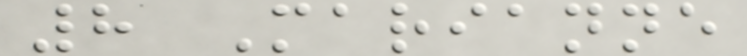8 Marianne
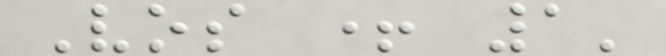Vos + 1'
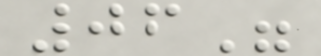06"
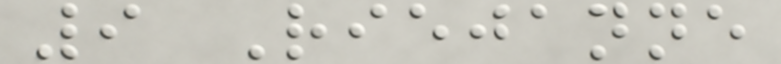9 Riejanne
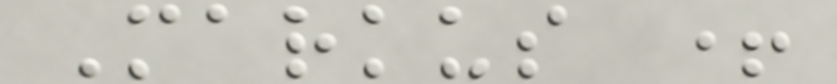Markus +
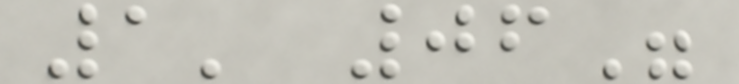1' 06"
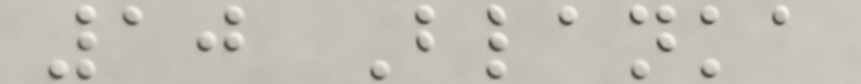10 Blanka
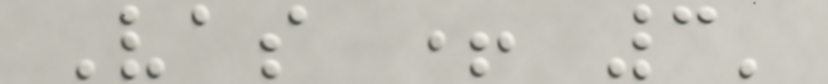Vas + 3'
